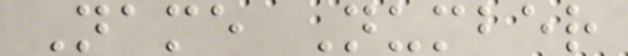Name Number
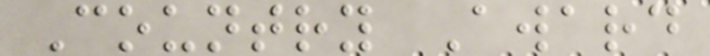Country Award
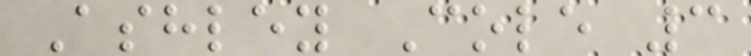Ashley Cole 3
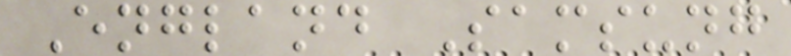England Samsung
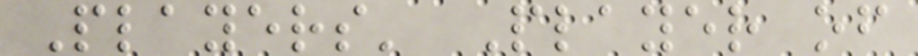Players' Player of
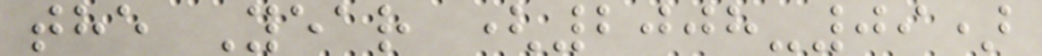the Year (2008-09)
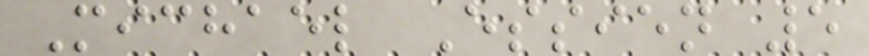Michael Essien 5
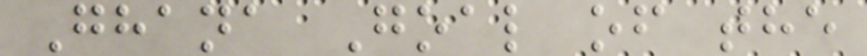Ghana Goal of the
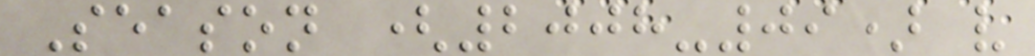Season (2008-09) v
